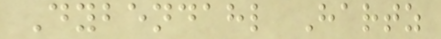Dybendahl Hartz
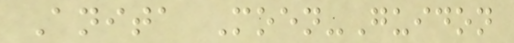Anita Moen-Guidon
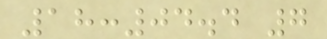18:04.4 7
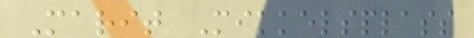Marit Mikkelsplass
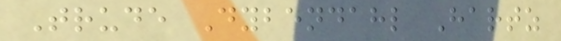Trude Dybendahl Hartz
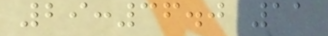29:36.0 11
